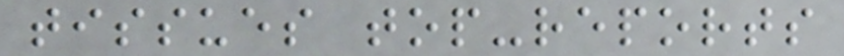tissues top-reports
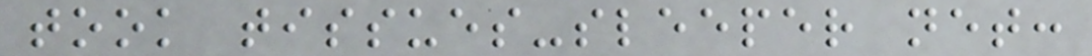took tissues-sleeper net:
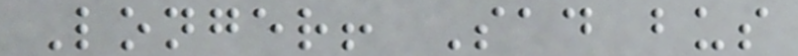Longer! Sad bus
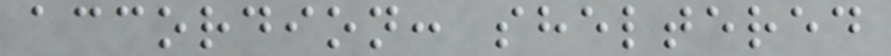accordion: sheltered
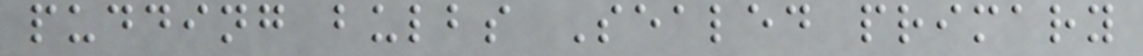pudding bulbs Sealed primary
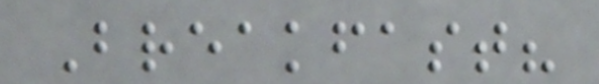Breakfast?
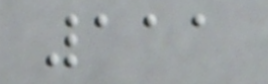111
